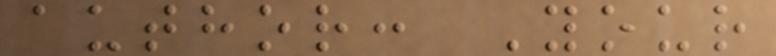author: Your
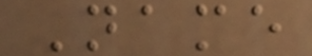Name
